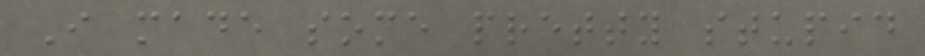I made some pretty stupid
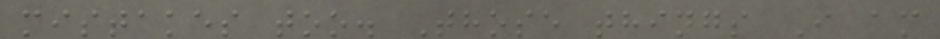mistakes too. Those things I am
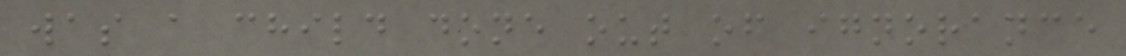was a child done out of ignorance
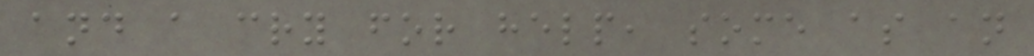and a cry for help, some as an
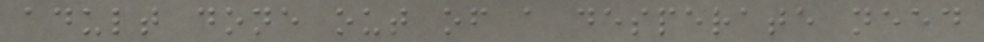adult done out of a desperate need
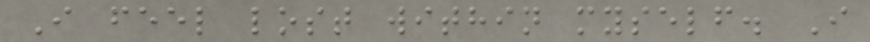I feel lost within myself. I
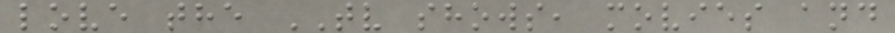love the TV shows, movies and
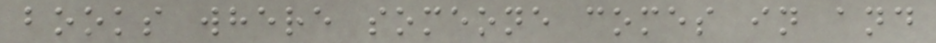books where someone comes in and
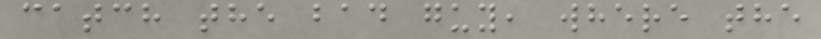catch the bad guy, where the
